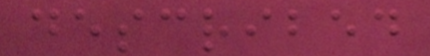described
